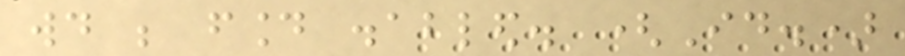would be found disabled. (Id.)
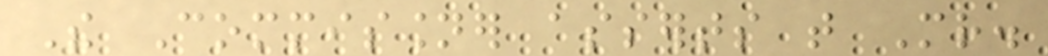The Commissioner asserts that Mr.
